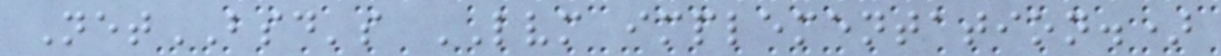NetBSD's LVM implementation.)
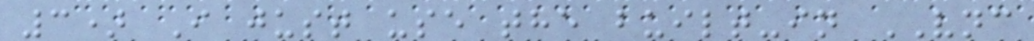3) I just use the built-in VNC
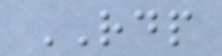RDP
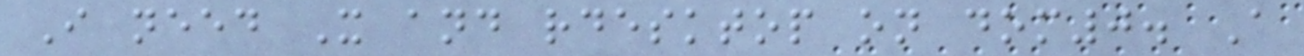I need X and rdesktop on dom0. A
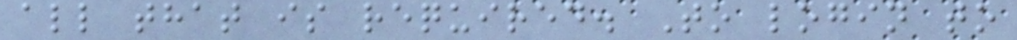all that is required. To login to
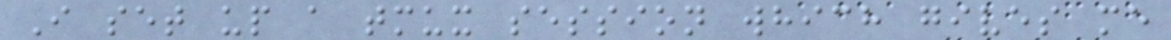I set up a tmux session which gives me
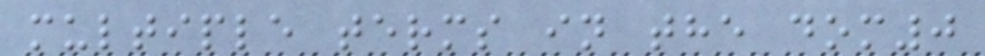multiple terms in the dom0
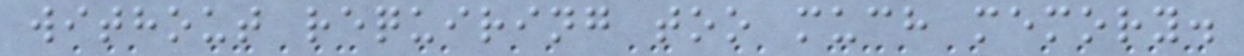without requiring too much memory.
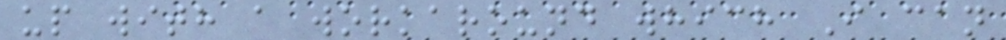up with a workaround which I can
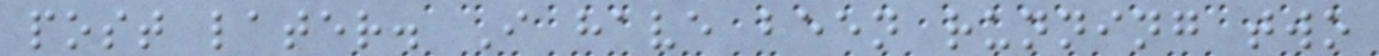post later. I have been running two
